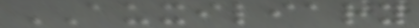AUXILIARY
